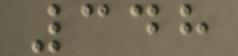348
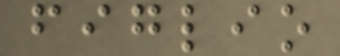figlio
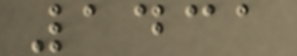1431
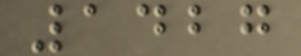1427
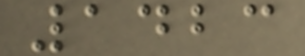1423
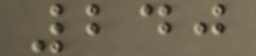240
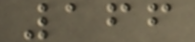166
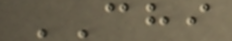CHI
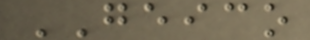GEICO
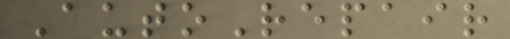AutoRepair
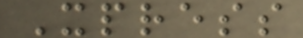Xpress
